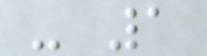- 1
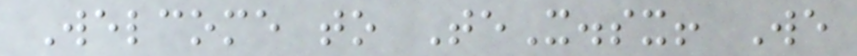Welcome to TeX.sx! We
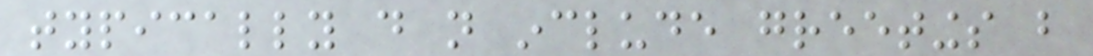typically do not include greetings but
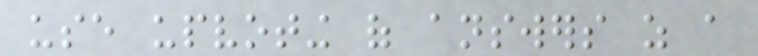use upvoting of answers as a
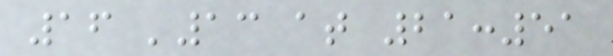16 '13 at 21:51
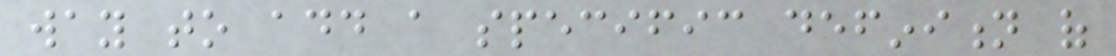way to add a specific definition of
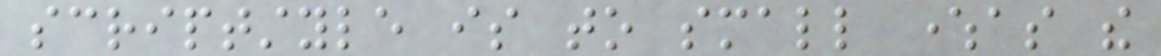scriptstyle is to small whereas the
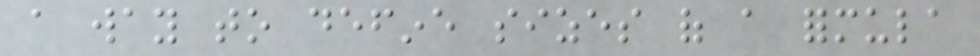a way to define sizes of a formula
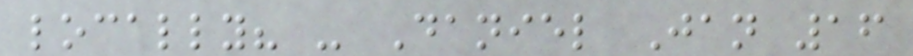locally? - Daniel Jan 16
